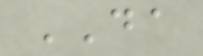DA
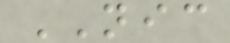NIC
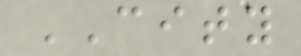CITY
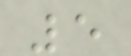5
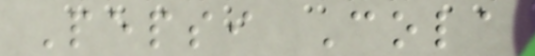Pepsi Cola
